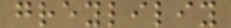greyliliy
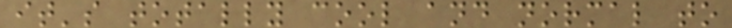it's totally cool and normal to
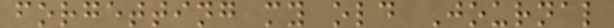forgetting my old Journal
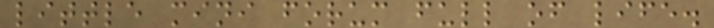little mini forum full of life.
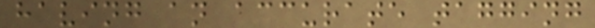having an accurate tagging
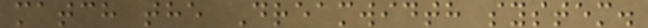match the Dreamwidth system.
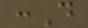:D
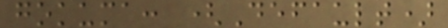gokuma: (Default)
